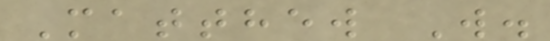Matthew W.
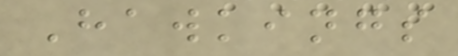Hawkings
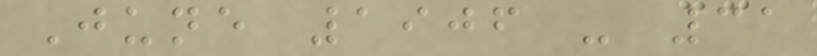June 1906 - 31
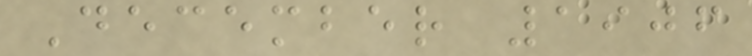December 1906
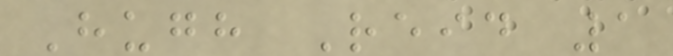Hugh Reid 1
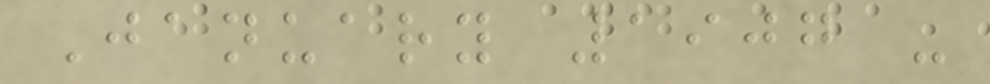January 1907 -
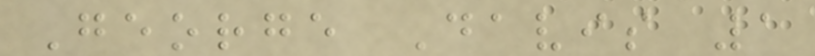George Davis 1
